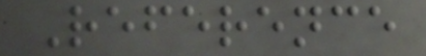Reference
